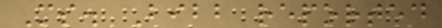Ms. Bibb reported
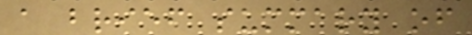a brief summary of
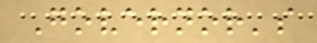Governor's
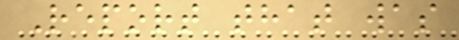Report that was
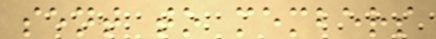sent to members
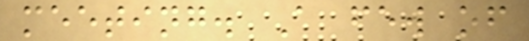meeting. A few of
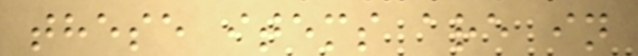these items are in
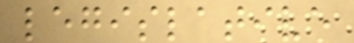legislative
